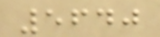5640
